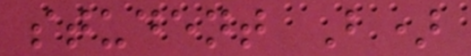student B)
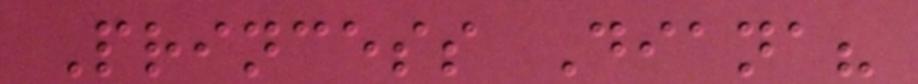Princess Diana?
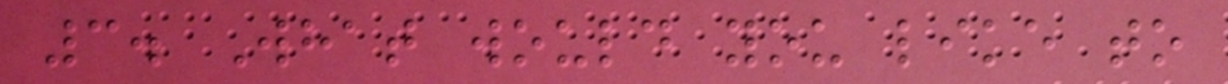3. What would you like to
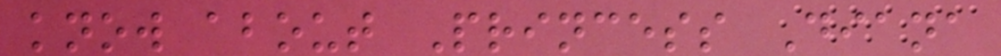know about Princess Diana
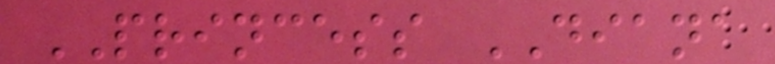PRINCESS DIANA
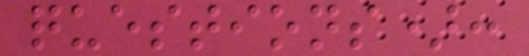questions):
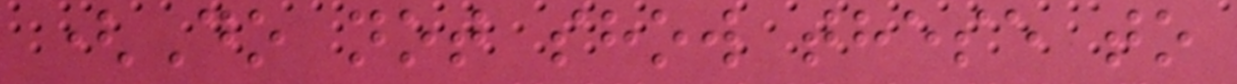(Do not show these to
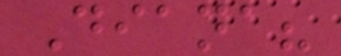Diana?
